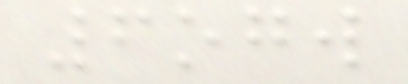6ogw
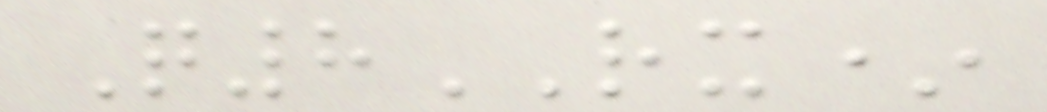Q8RX*
